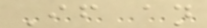If an
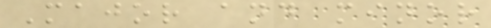Major and minor
